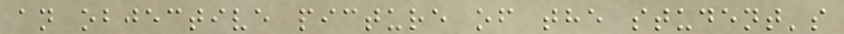an objective picture of the student's
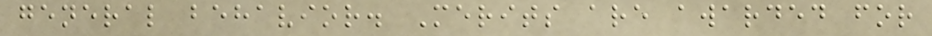general behavior. Merits are awarded for
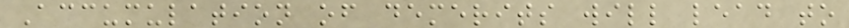Accumulation of demerits will lead to
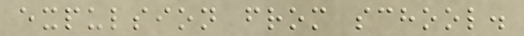expulsion from school.
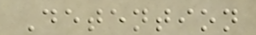Detention
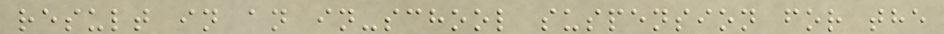result in an in-school suspension for the
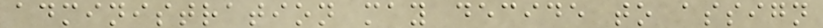administration may decide to assign
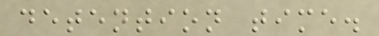detention time.
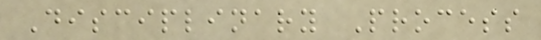Disciplinary Process
